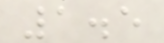1.5
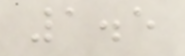1.5
